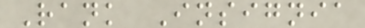Rank Insignia
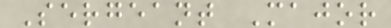Sergeant Major
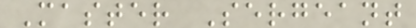Master Sergeant
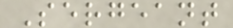Sergeant
